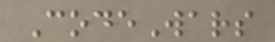CodeWars
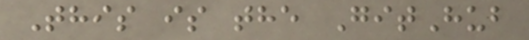This is the GitHub
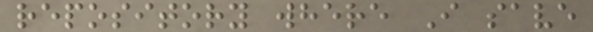repository where I save
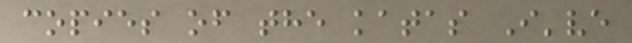copies of the katas I've
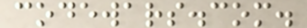codewars.com.
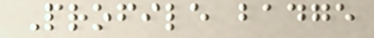Profile badge
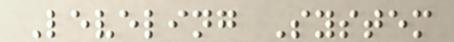Leveling System
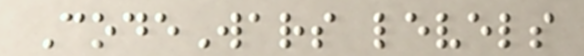CodeWars levels
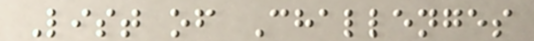List of Challenges
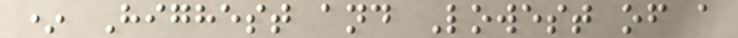* Highest and Lowest of a
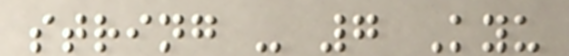string - 7 Kyu
